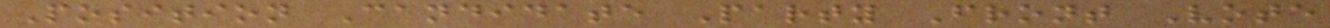Position Candidate Party Front Vote
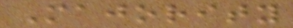Majority
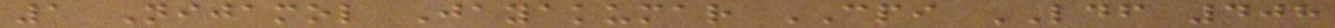1 Nijamol Jayakumar CPI LDF 408
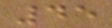45
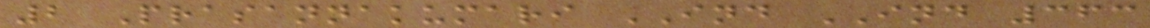2 Prasannakumari IND IND 363
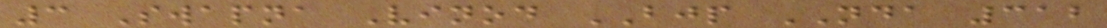3 Swapna Vinod BJP NDA 312
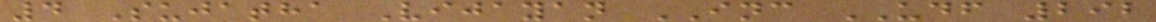4 Sujatha Vijayan INC UDF 292
